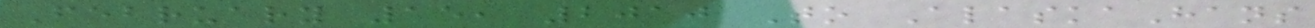February 15, 2010 To AlaskaHans
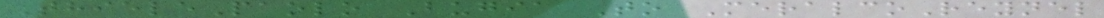ThielePaolo Bugia To MeralcoReynel
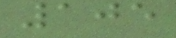105
